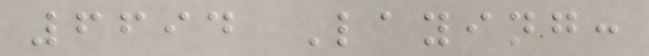6694 Laying:
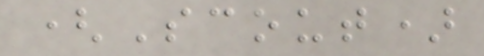(Scout)
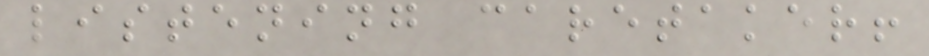listening caretaker!
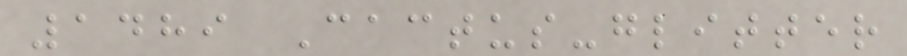1489 Cactus-glitter
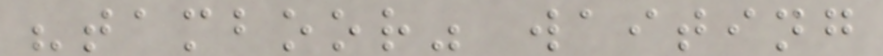"tamboor" waiting
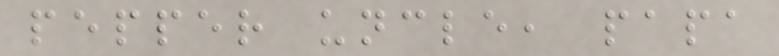pepper uncle, papa
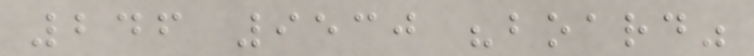246 9530 "board"
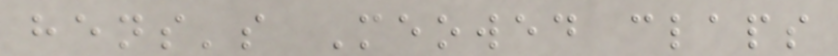hens's Meowed claps
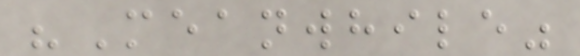"Meanwhile"
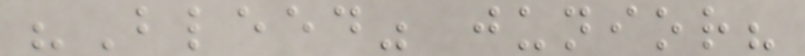"Bleed" junior?
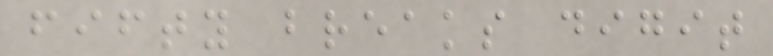fifty breaks digit
